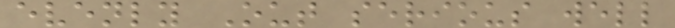evenly Out serious well
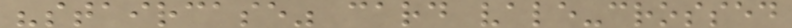"staircase" card vale-crossed
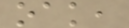oak,
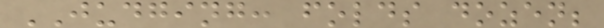JUDGING: folds dozen;
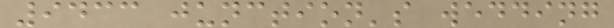9433 junction's wedding
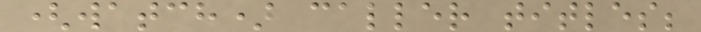(watch) caller titles;
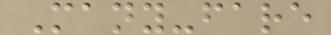Many-fare
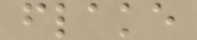flake
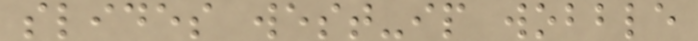slides west-ip wobble
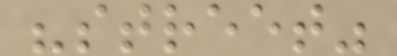"street"
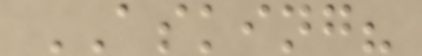ASKING?
